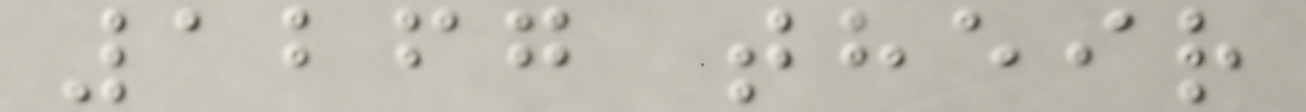1267 their
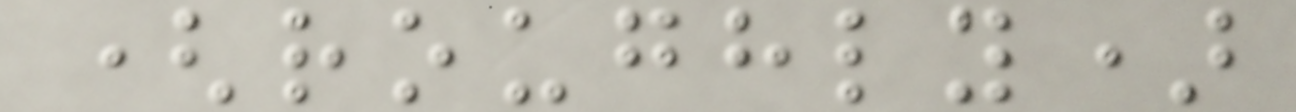(roughly)
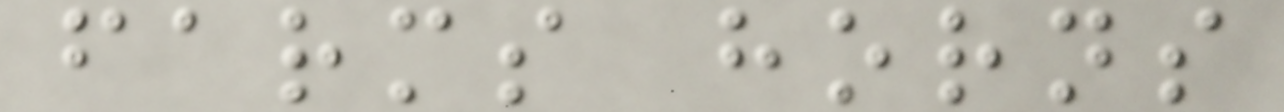farms horns
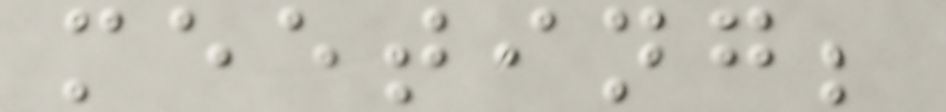meeting;
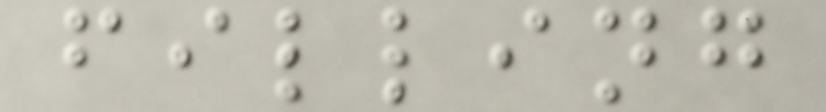filling
